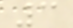3
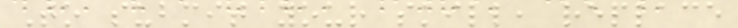To submit your skill, replace
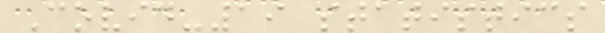Covid-19 statistics
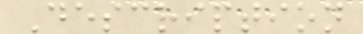Description
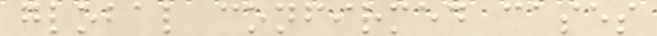global confirmed cases
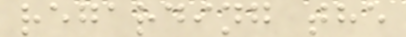regarding the
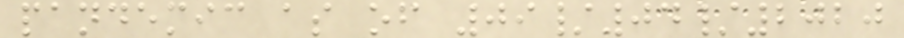pandemic as of 09/04/2020
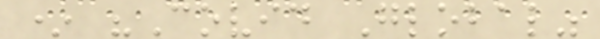* "Covid Global"
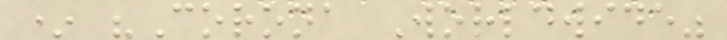* "Corona Worldwide"
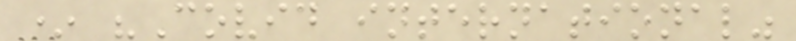* "Covid international"
